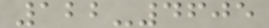122-4605
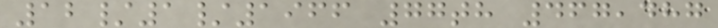12/1/1966 77th 467,487
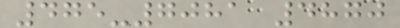475-7081 4870
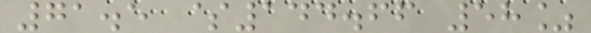71.5 $144.66 58%
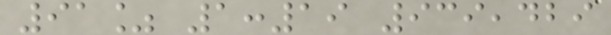91% 1:19 939,429
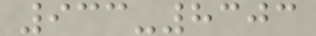933-8303
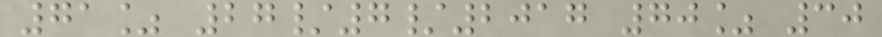71% 27/7/2017 70% 30
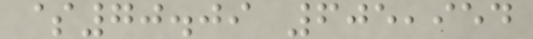$70.09 605,954
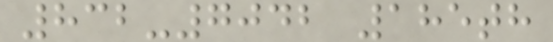832-7042 185th
